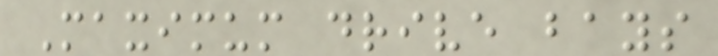Maximum drive bays
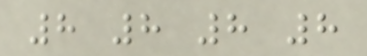8 8 8 8
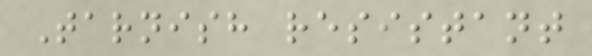Tarnish resistant
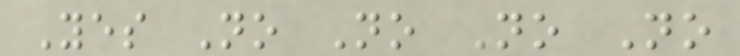Yes No No No No
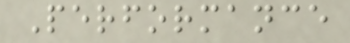Performance
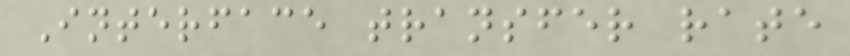Interface transfer rate
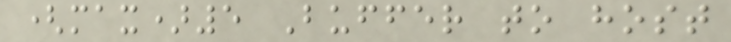(max)5 Buffer to host
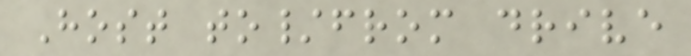Host to/from drive
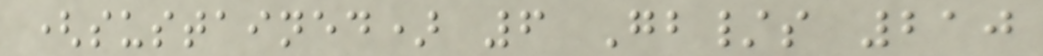(sustained) 6 Gb/s 210
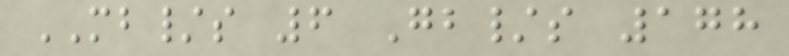MB/s 6 Gb/s 178
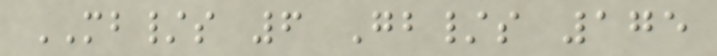MB/s 6 Gb/s 175
